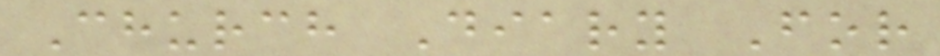Church Diary For
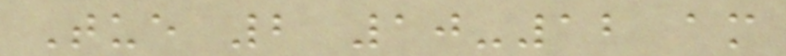Tue 2 10-12 am
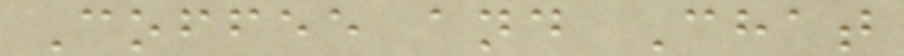Coffee and Chat
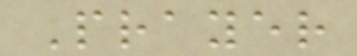Prayer
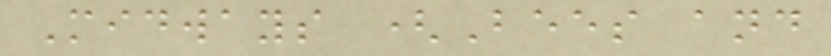Midways (Bees and
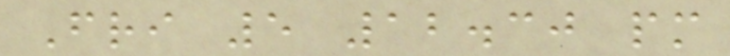Fri 5 12.30 pm
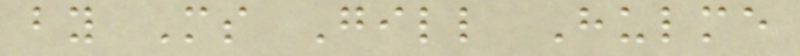by Ms Gill Hulme
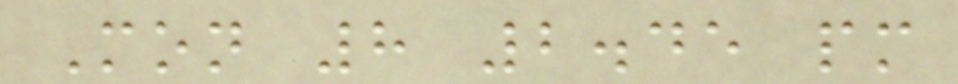Mon 8 2.45 pm
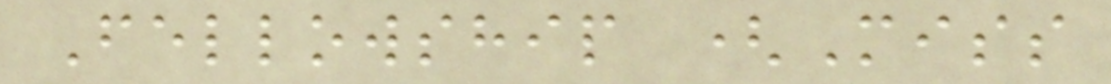Fellowship (Miss
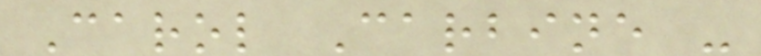Carol Carbine -
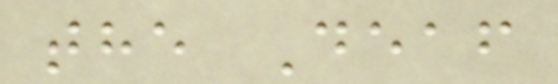the Deaf
